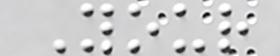Your
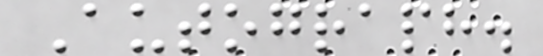Autograph.
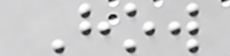How
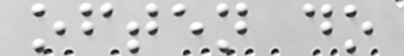often do
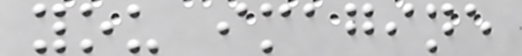you imagine
